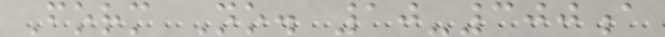Form No. 10-300a
